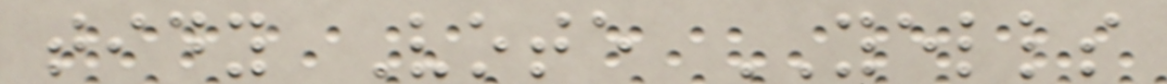tidy Vote YELLS
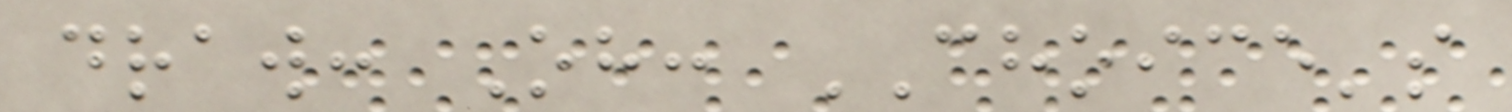draw: Oh: CHOICE's
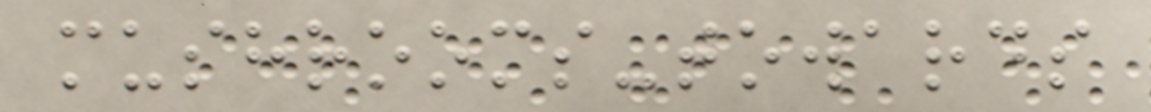mushrooms-towards
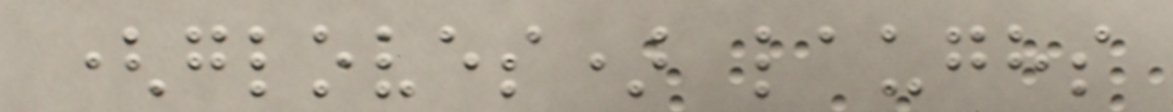(gloves) laughs
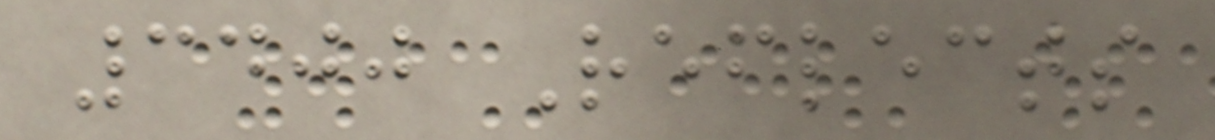3400 Reflects
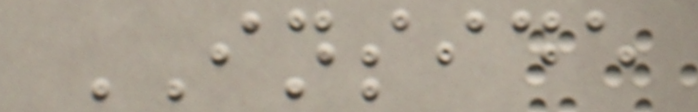INSIDE
